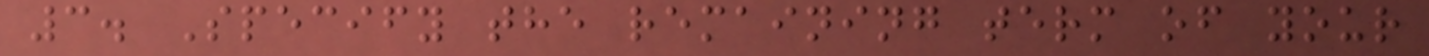3. Specify the remaining term of your
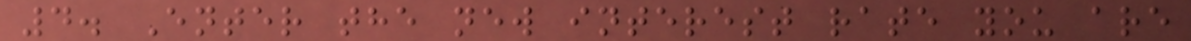4. Enter the new interest rate you are
